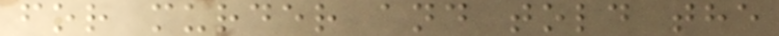for murder and told the
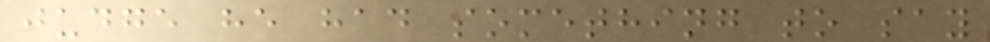judge he had something to say
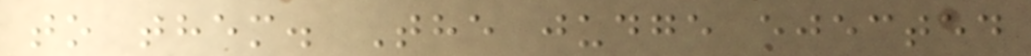to them. The judge ejected
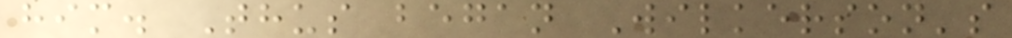him. Thus began Wilkerson's
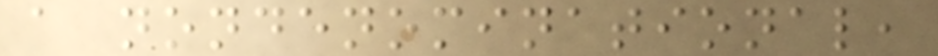a nondenominational,
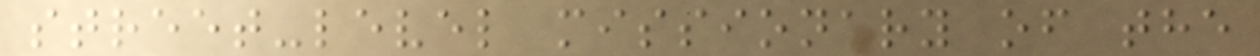street-level missionary of the
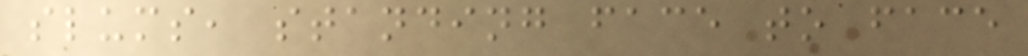slums, standing face to face
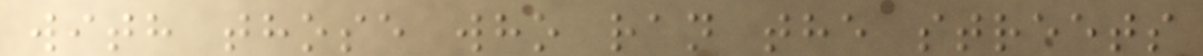with those who ran the streets
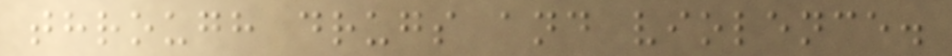through drugs and violence.
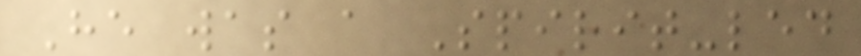He was a Spirit-led
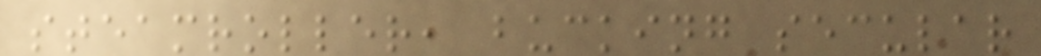steamroller, bucking secular
